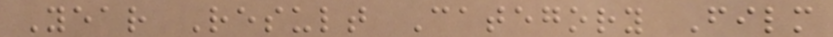Year Result Category Film
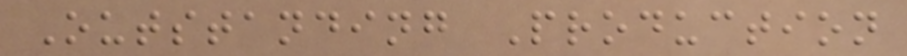Outstanding Production
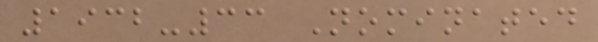1932-33 Nominated
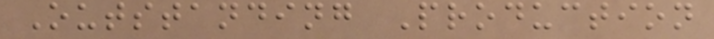Outstanding Production
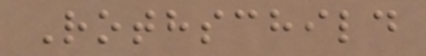Rothschild
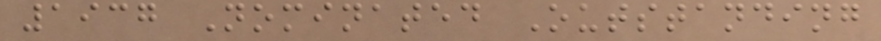1937 Nominated Outstanding
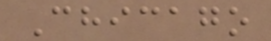Chicago
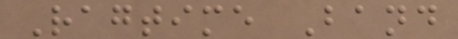Ragtime Band
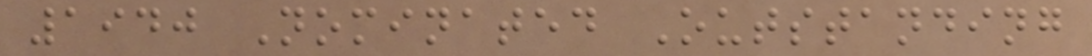1940 Nominated Outstanding
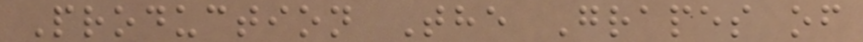Production The Grapes of
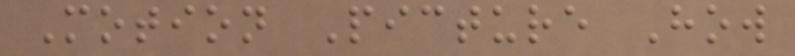Motion Picture How
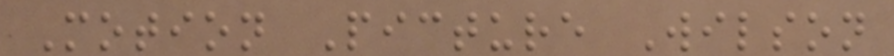Motion Picture Wilson
